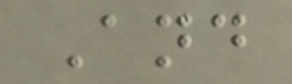And
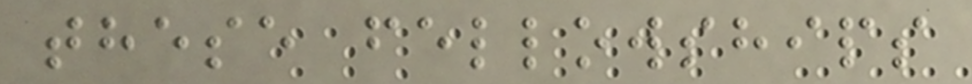these fellowships
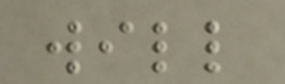will
